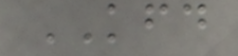KFD
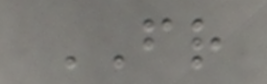FR
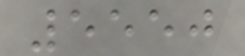5550
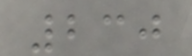230
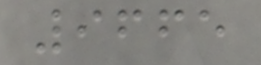9665
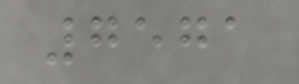7571
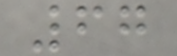67
